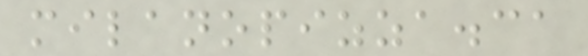milanopizza.ca
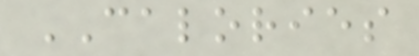CALORIES
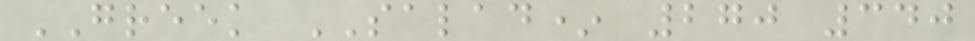GREEK SALAD* 270 340
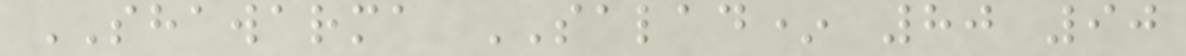SHAWARMA SALAD* 80 90
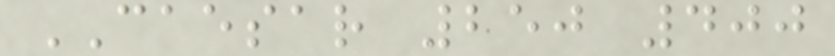CAESAR 250 400
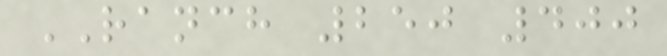RANCH 250 400
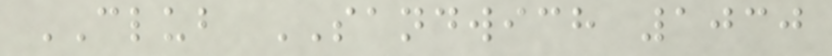CLUB SANDWICH 1030
